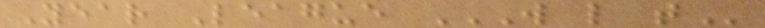Year League W L T
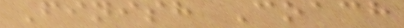Finish Coach
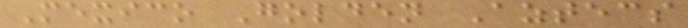Mexico Golden Aztecs
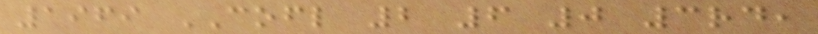1969 COFL 2 6 0 3rd,
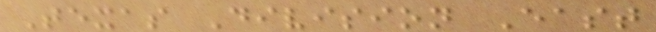Texas Division East
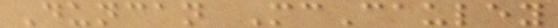Duncan McCauley
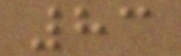83
